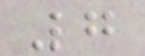7
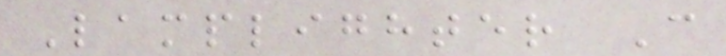Lamplighter C
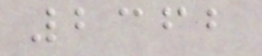2362
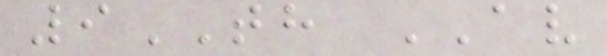9TH AV
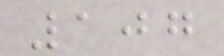107
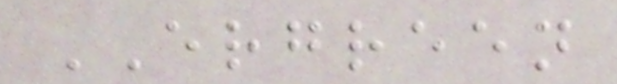ERGREEN
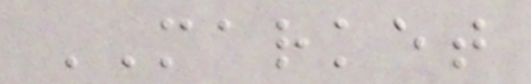MARKET
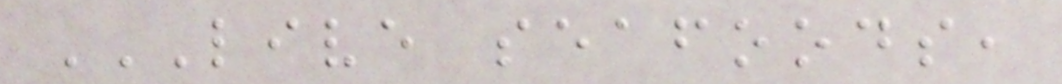LIVE SEAFOODS,
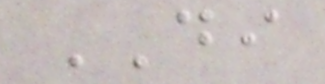DI
